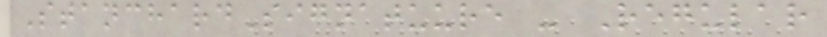StanchardSignatuure - Regular
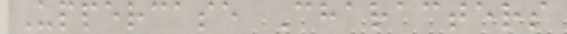Uppercase Characters
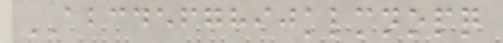ABCDEFGHIJKLMNOPQ
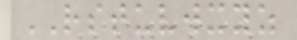RSTUVWXYZ
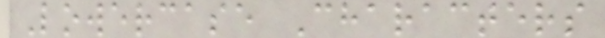Lowercase Characters
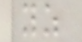yz
